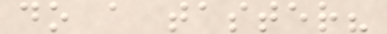do a taster?
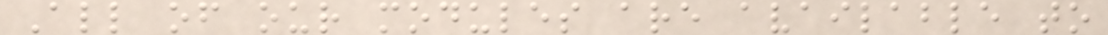All of our modules are available to
